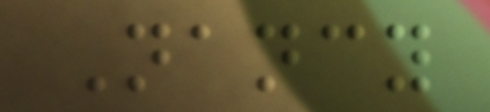Nancy
